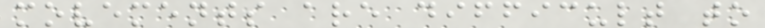movements are difficult to
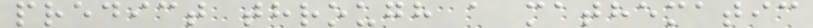predict through a mathematic
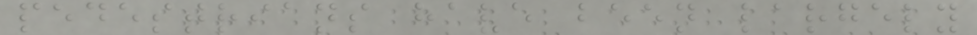pedestrians have been largely
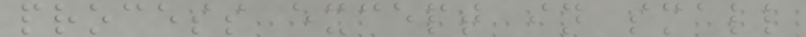process except in small
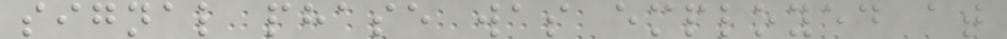signal phase was employed at
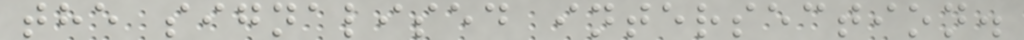the signalised intersection.
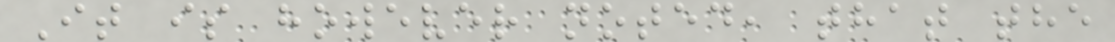It is however noted, that the
